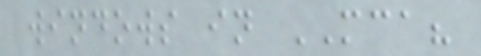windows in MCA?
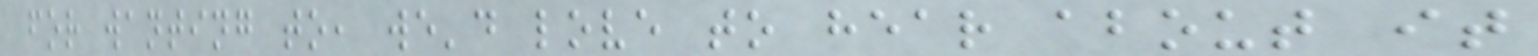for wanting to, we'd love to hear about it
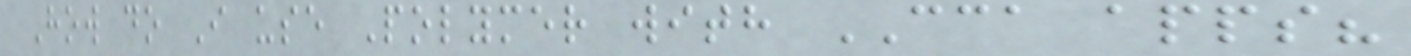How do I use Polymer with CCA apps?
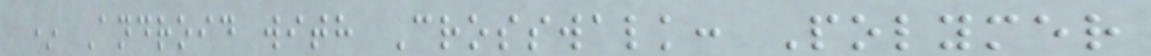* Android with Crosswalk: Polymer
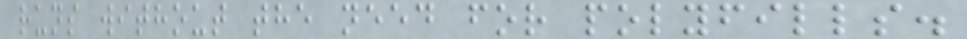runs without the need for polyfills.
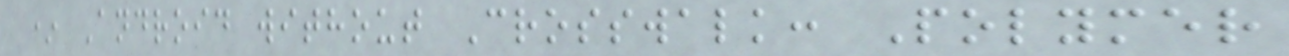* Android without Crosswalk: Polymer
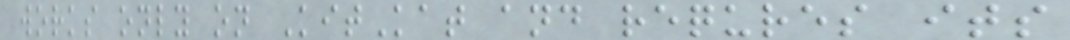works only on KitKat and requres its
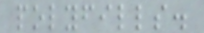polyfills.
